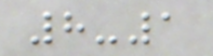8-1
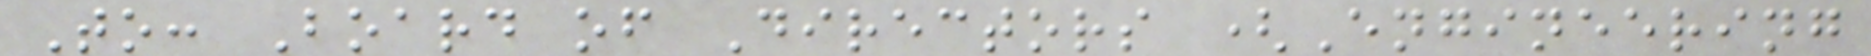To: Board of Directors (Engineering
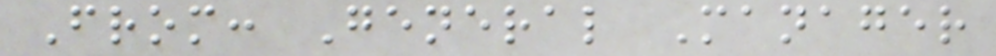From: General Manager
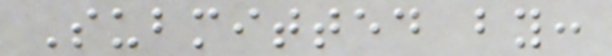Submitted by:
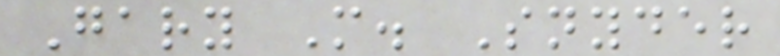Gary M. Snyder
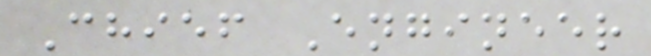Chief Engineer
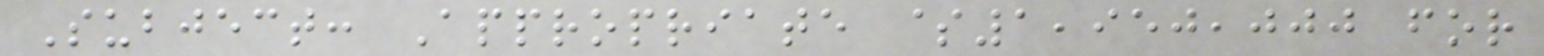Subject: Appropriate $1,950,000 for
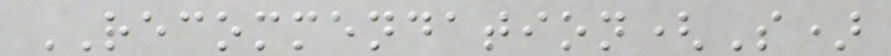RECOMMENDATION(S)
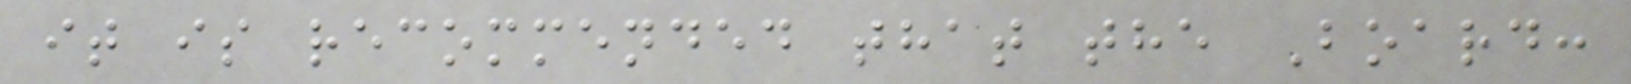it is recommended that the Board:
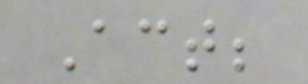Act;
